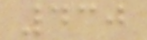430
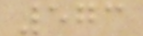573
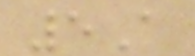5A
